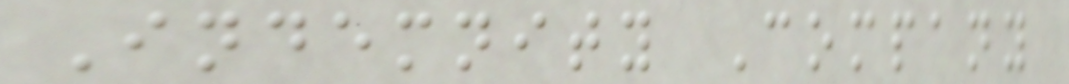Indemnity Company
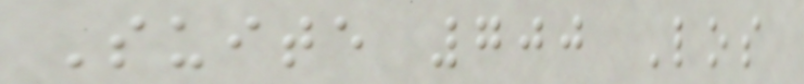Suite 700 Los
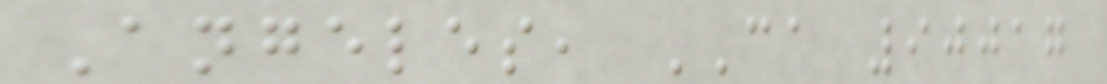Angeles, CA 90017
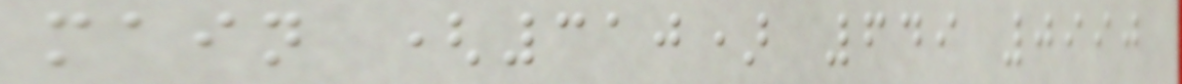main (310) 649 0990
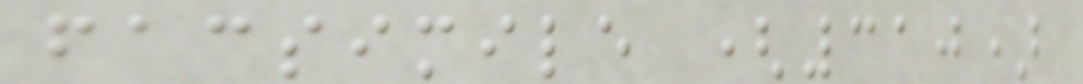facsimile (310)
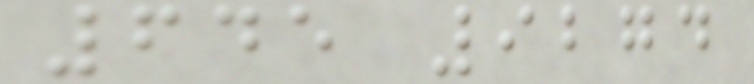645 9274
